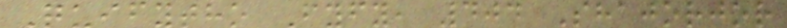Quifytho Fyfy, 404 Shajorjor
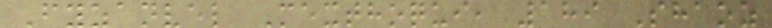Fyzanvel Mexthoqui, 189 Shaoz
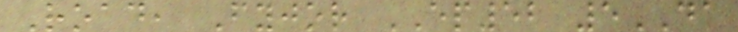Road, Fyjor EP52 5DA
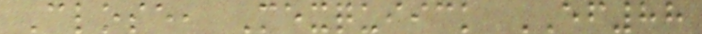Close, Mexquiick EF88
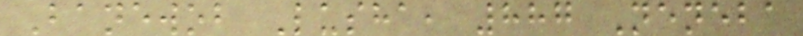Banewob Lusha, 887 Neneba
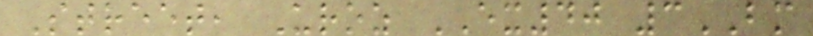Street, Uroz EX40 3BM
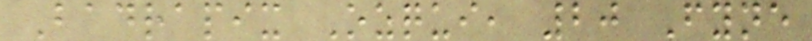Badrapix Ozqui, 20 Fyne
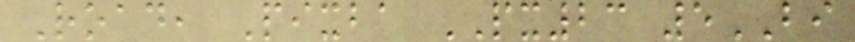Road, Pixba PX23 5BI
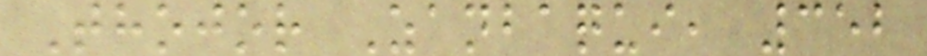Thojor Zanbaqui, 352
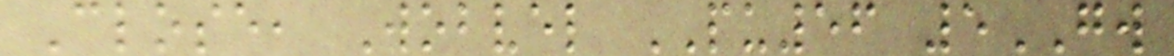Close, Wobvel PU56 5GW
